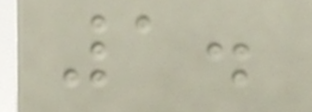1.
